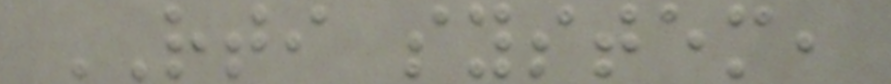RTI system,
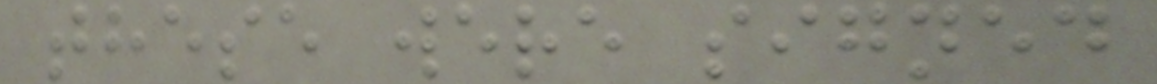these were signed
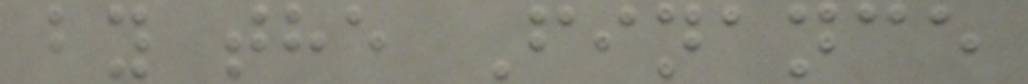by the Finance
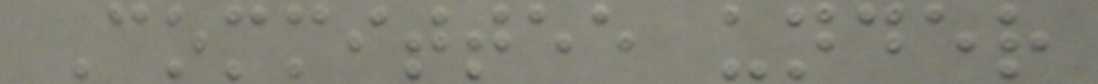Committee under
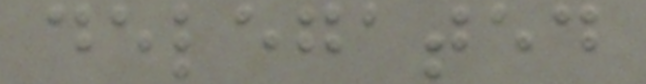delegated
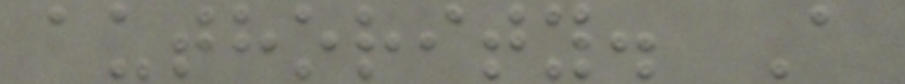authority. A
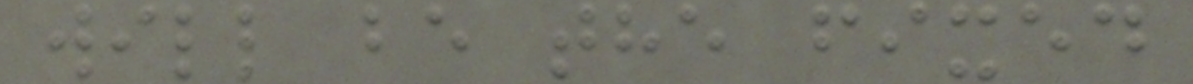will be the fixed
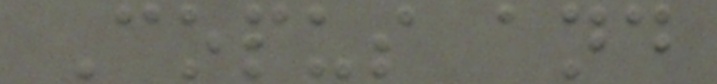Copus and
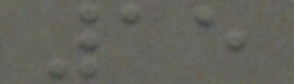15
